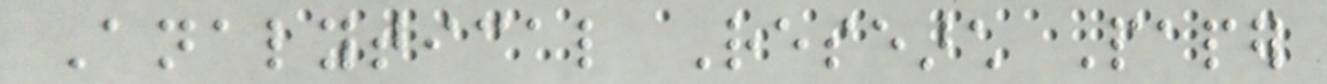Analytical Research Paper
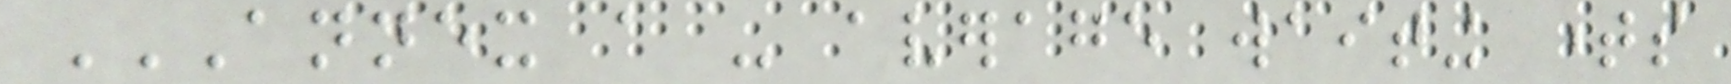ANNEX A - AVERAGE WAITING TIMES
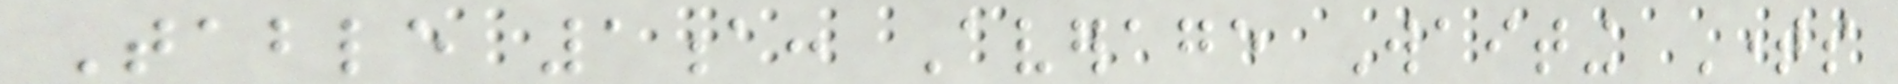Table 1a: Average Waiting Times
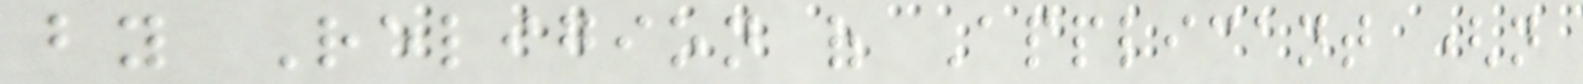by Religion of Applicant (not
